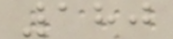180
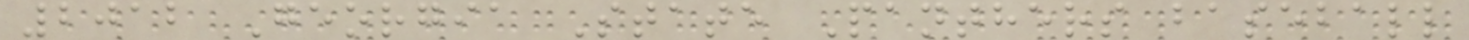2012 Georgia State Panthers baseball
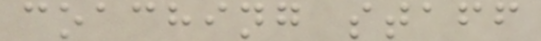coaching staff
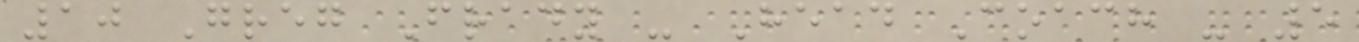10 Greg Frady - Head Coach - 5
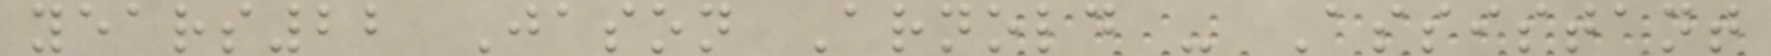years22 Jason Arnold - Assistant
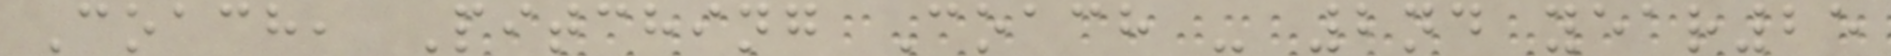Coach, Pitching Coach - 2nd year25
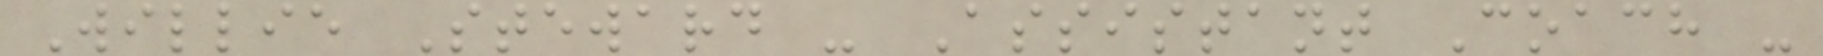Willie Steward - Assistant Coach -
